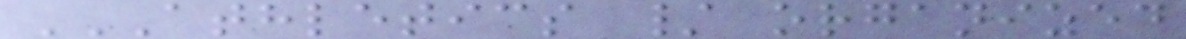ATHLETICS / ORGANIZED
